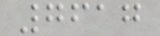7617
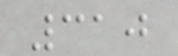310
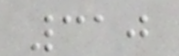310
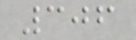306
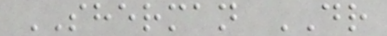SHERMAN DR
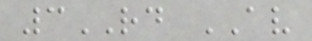3RD AV
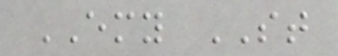EMY ST
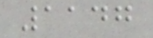1147
